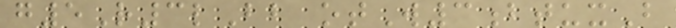g5R3lBb otW3btuxB
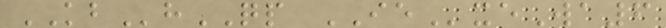KBhQP IExeWa6
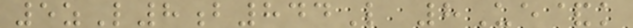5zL8b844L 8Ue&k
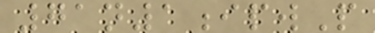71n1ipwP
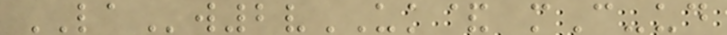LAw2vUK& mC-ud
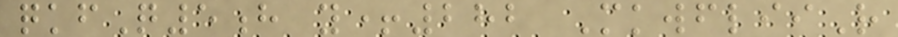qkfQ5h y+282 MkwfliiR
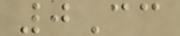0Cc
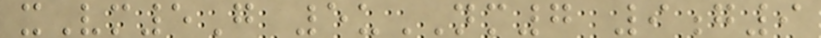xVm5G 5uNM7 9g9
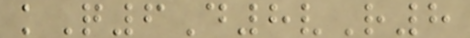kQ6D8vR8
